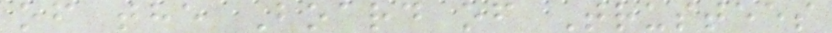of the Board of Trustees
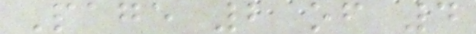Page 2 of 4
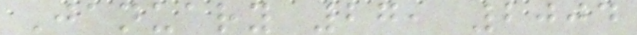January 27, 2004
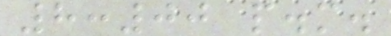8:00 p.m.
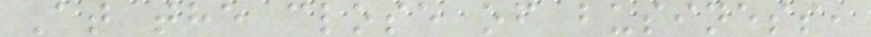At the close of business,
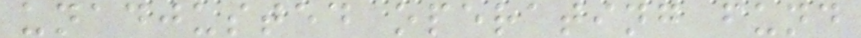unadjusted operating fund
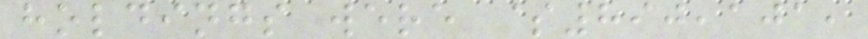holdings were $890,101,
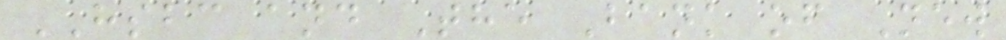HSBC and The Bank of New
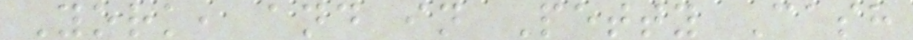York, and in Petty Cash
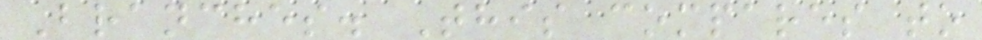Branches. This compares to
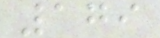179
